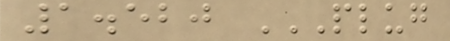1.520 PLUG
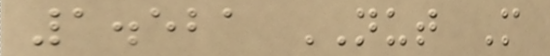1.521 NUT M
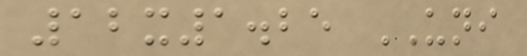12x1.25 UNI
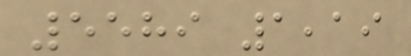5589 1,19
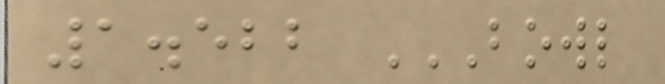1.522 BOWL
